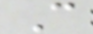C
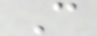C
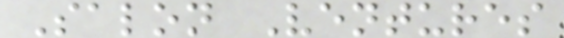Salon Ventures
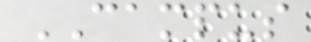CAMPUS
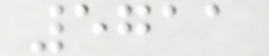5711
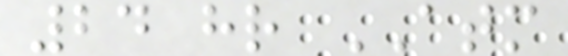24 hr ATM
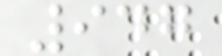947
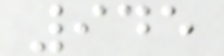945
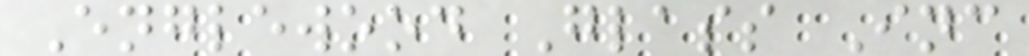Englewood Glass Inc
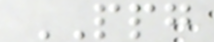PPG
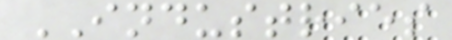INDUSTRIES
